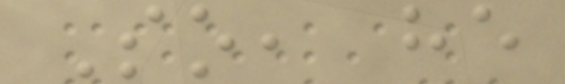So, he
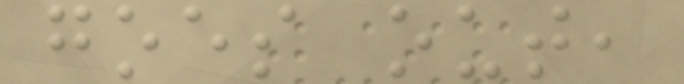goes out,
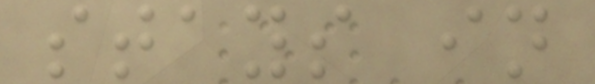stays in
